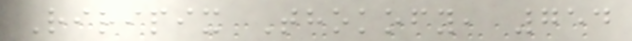Riripix Thokofy, 754
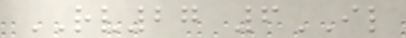RV27 6IL
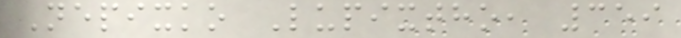Nepixko Lupixtho, 359
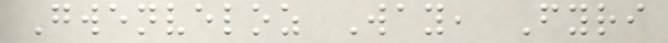Gwenveloz Way, Fyri
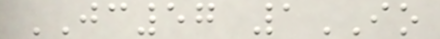JC57 1IO
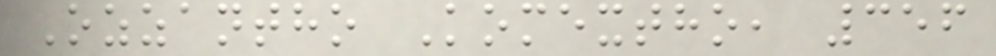Ozzantho Komextho, 356
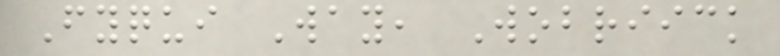Fyqui Way, Wobriick
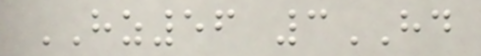HZ56 3HD
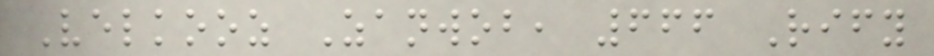Velkooz Zanwob, 666 Rify
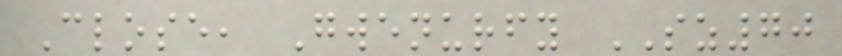Close, Gwenurfy SZ70
